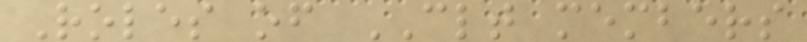Roles of CLT members
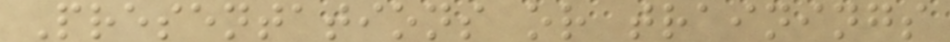Presentations or trainings
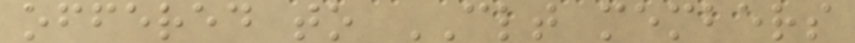offered to CLT members
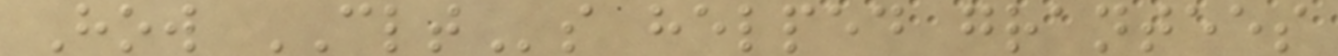How CLTs helped grantees
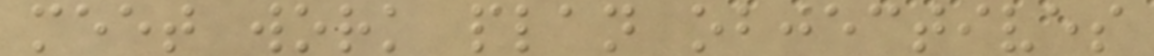meet work plan objectives
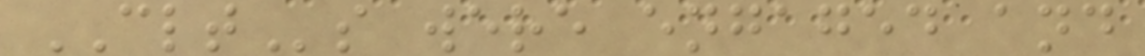CLTs were engaged and
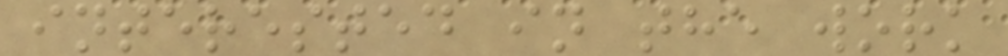interested in the work
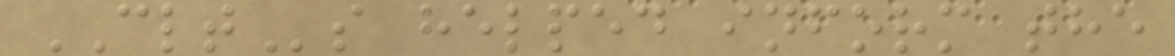CLTs helped inform the
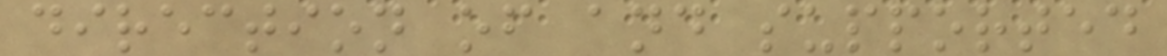direction of and supported
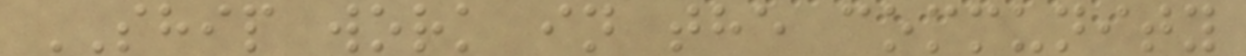SHIP work in the community
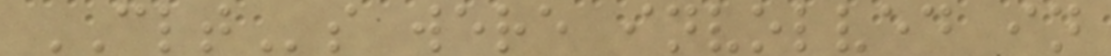CLTs were involved in
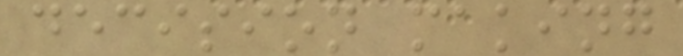decision making
